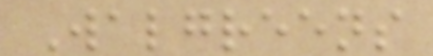Walgreens
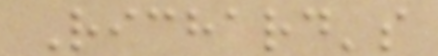Richard's
